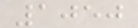1050
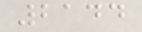2144
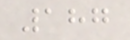187
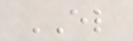EL
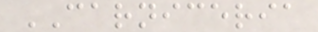CARNICERIA
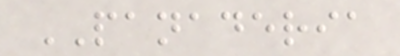PANADERIA
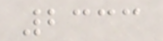2333
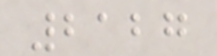2127
